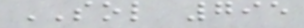SOL 795
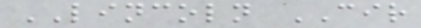LINCOLN CIR
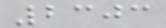2303
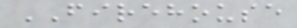FIREHOUSE
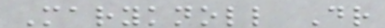Maryknoll Dr
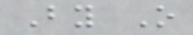By O
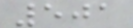501
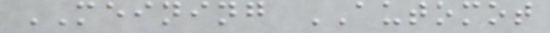MEINING AUTOMOT
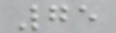75
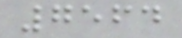7564
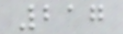217
